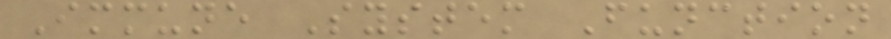Immune System Function
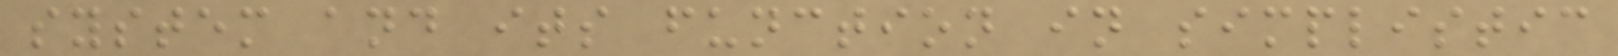system and its function in simplistic
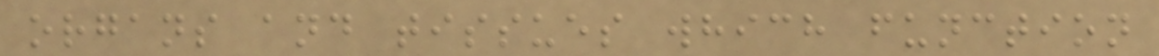organs and tissues which function
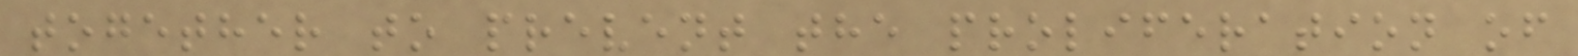together to prevent the proliferation of
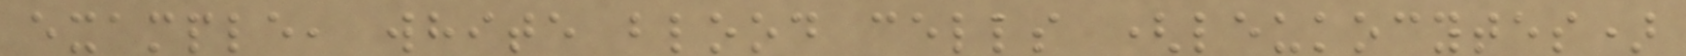example, white blood cells (leukocytes)
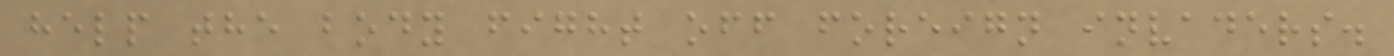help the body fight off foreign invaders.
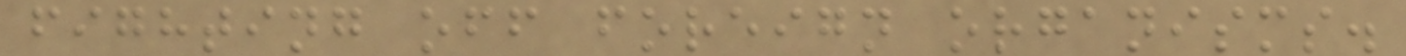fighting off foreign organisms.
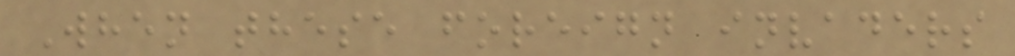When these foreign invaders
